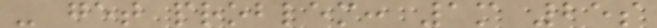- get problem: 1m 25s
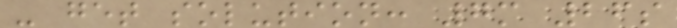- get solution: 7m 26s
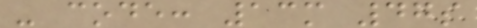- code: 13m 47s
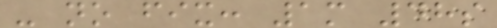- no fix: 1m 48s
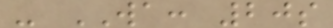- WA: 20s
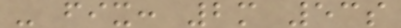- fix: 2m 53s
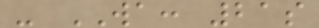- WA: 21s
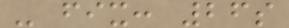- fix: 26s
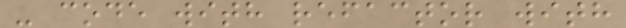- code with refactor with
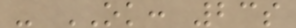- OK: 23s
